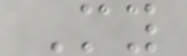My
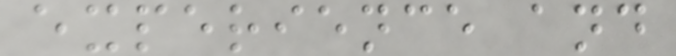experience and
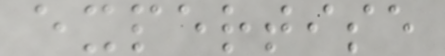expertise
